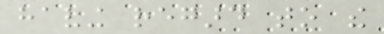having regard to the
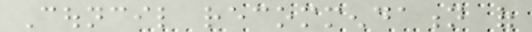Council recommendation of
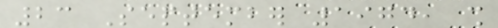23 September 1974, shall
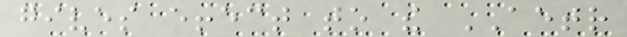gives effect to the AETR
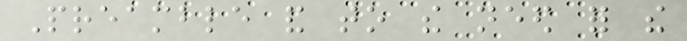Preamble and to the need for the
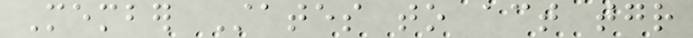Member States to act together
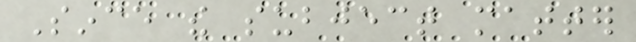Since the subject matter
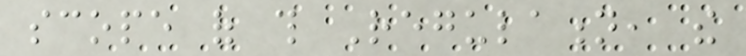scope of this Regulation, the
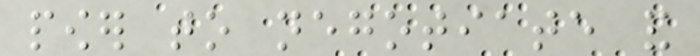power to negotiate and
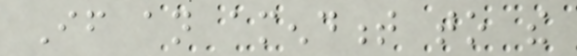If an amendment to the
